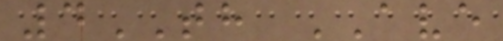4TH AVE
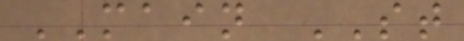MAIN ST
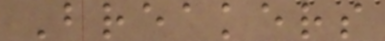Breakers
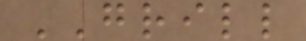GRILL
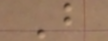B
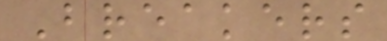Breakers
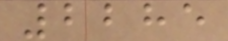2285
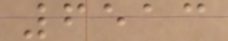6513
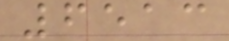6513
